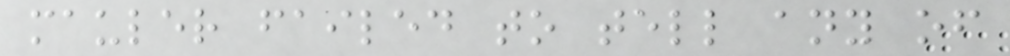mauler failed to tell any of
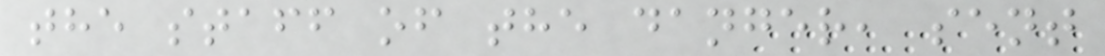the staff of the danger, sent
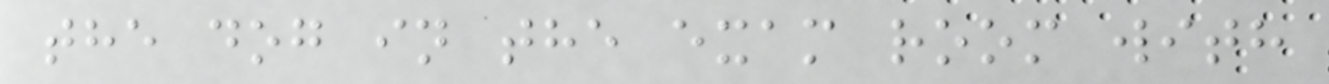the dog in the exam room with
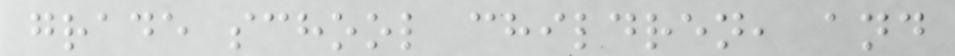grade school children, and
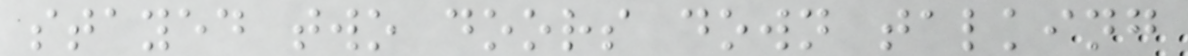stayed two doors down talking
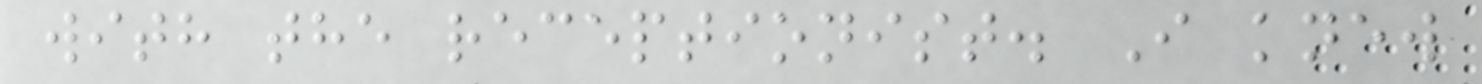with the receptionist. I knew
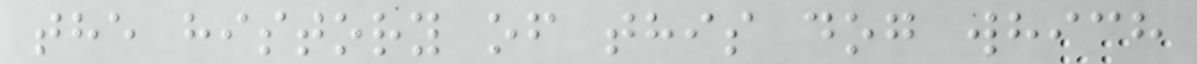the history of this dog which
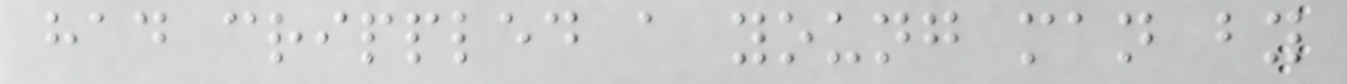had crippled a young man by
